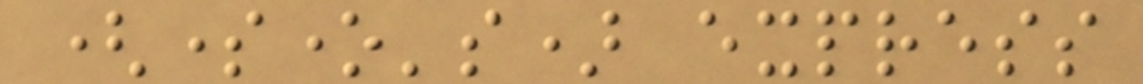(someone's) express
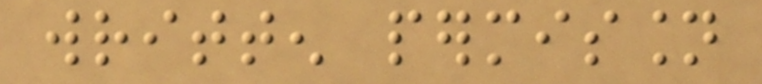written permission
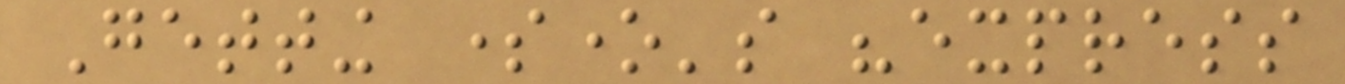Getting someone's "express
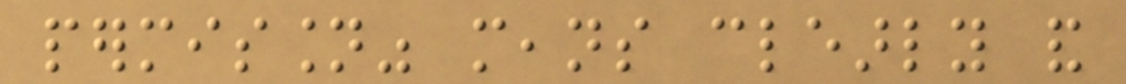permission" means clearly and
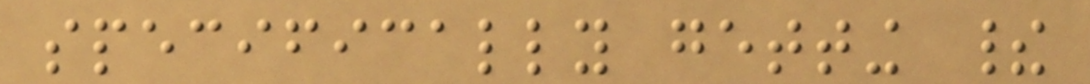specifically getting their
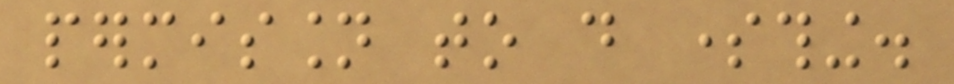permission to do something.
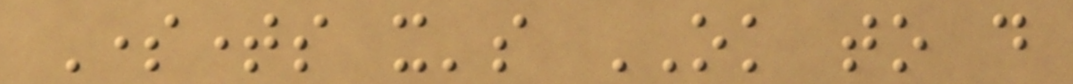Sometimes it's OK to do
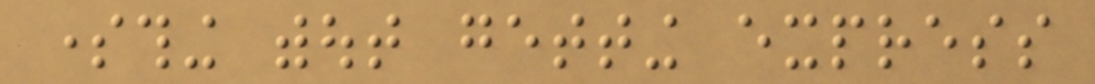something without getting express
